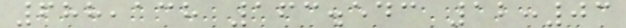688,138 163.543 12:03
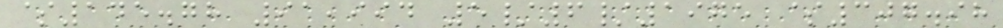$145.78 91,994 5/6/1975 $307.98
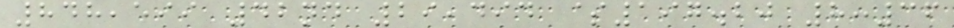848,599 42nd 29,494 $197.20 8:36
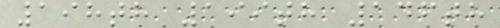198th 199th 146th
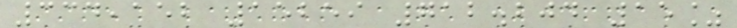334,152 15259 712.204 15%
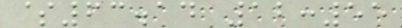$63.14 12:55
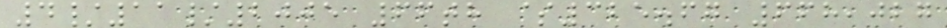4/11/2005 66th $325.67 668,027
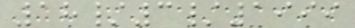18/3/1999
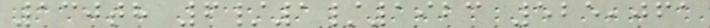130th 6/1/1923 525,061
